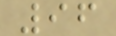96
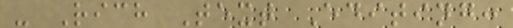- Rich Text Editing:
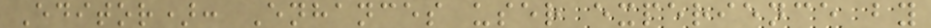Editor): Enhances user experience by
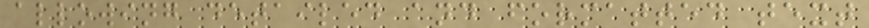allowing detailed and formatted text
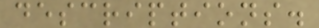descriptions.
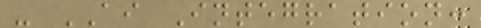- AI Integration:
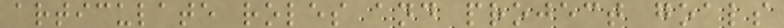articulate roles and project goals
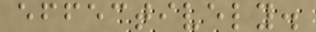effectively.
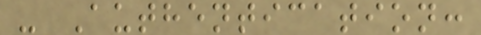- Authentication:
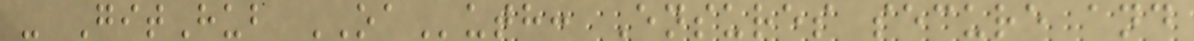- GitHub OAuth: Ensures secure and
